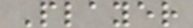Player
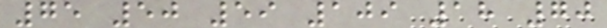75 50 59 109 18 70
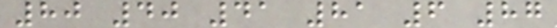80 40 41 81 6 87
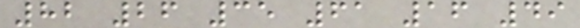82 26 35 61 16 49
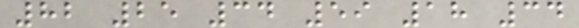82 25 34 59 18 34
